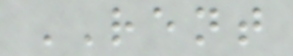RENT
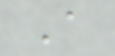A
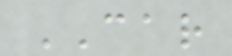CAR
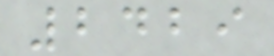2429
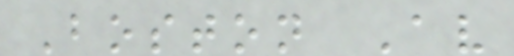Boston Av
